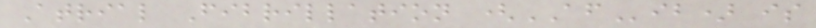Atrial Fibrillation (AFib) is
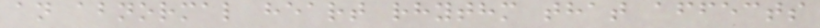an abnormal heart rhythm that affects
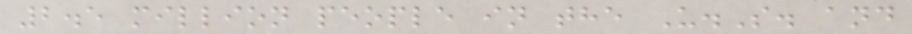2.5 million people in the U.S. and
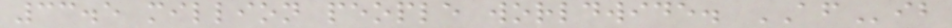33.5 million people worldwide. AFib
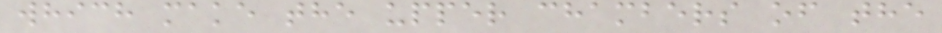which make the upper chambers of the
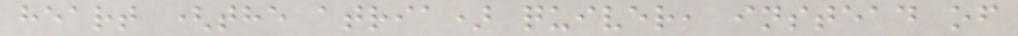heart (the atria) quiver, instead of
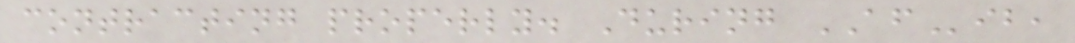contracting properly. During AFib,
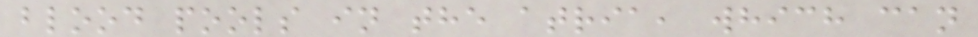blood pools in the atria, which can
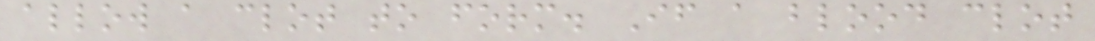allow a clot to form. If a blood clot
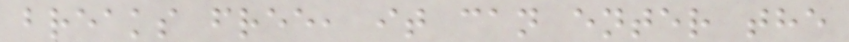breaks free, it can enter the
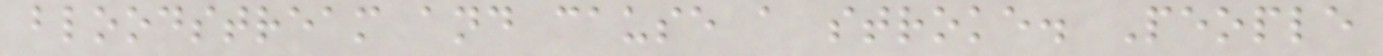bloodstream and cause a stroke. People
